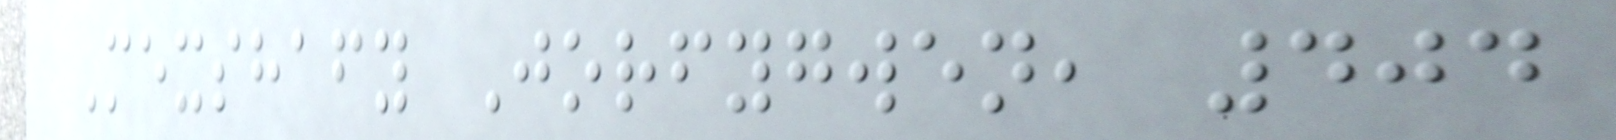Mexshafy Jorfygwen, 404
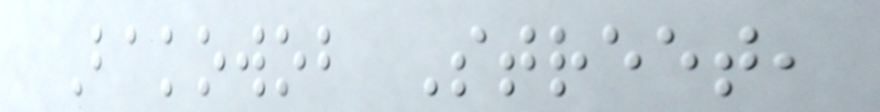Bakowob Street,
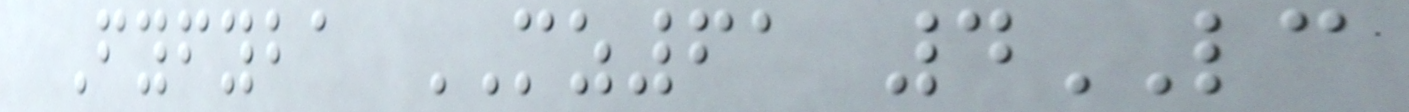Fyfyba MZ61 4LC
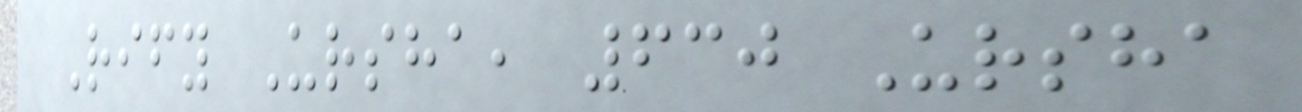Rify Ursha, 630 Ursha
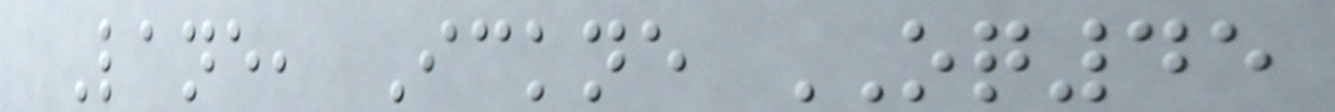Lane, Ickne OQ45
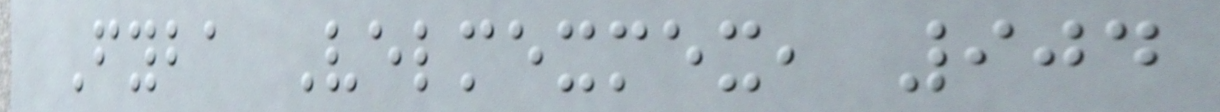Fyba Velmexmex, 904
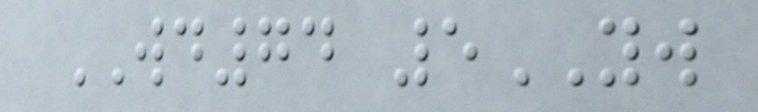WD74 5YW
